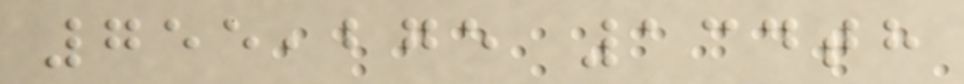755,275 134th
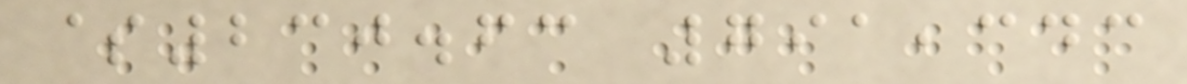$230.63 791,343
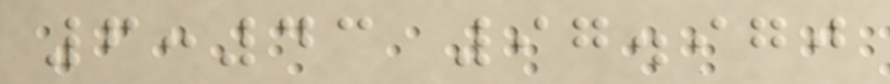6:43 97.970
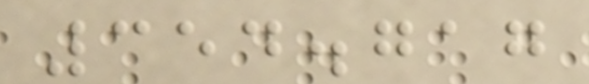354.717
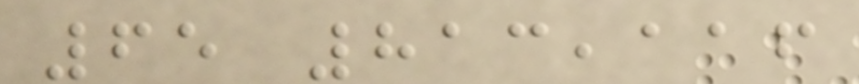65 813,116
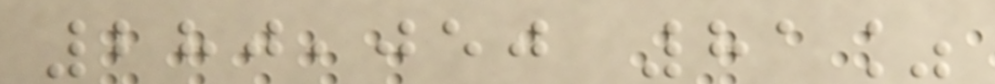280,050 81%
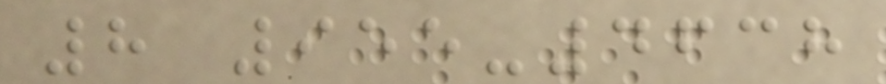8 955-4638
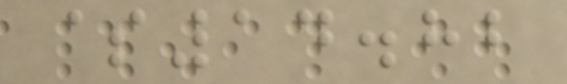$14.82
